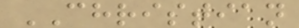CHRISTIAN
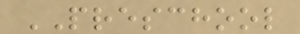PRESCHOOL
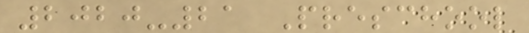2020-21 Preschool
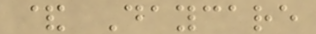& Daycare
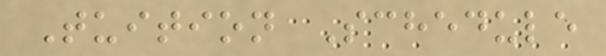Tuition Schedule
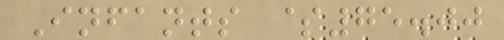Infants $75.00
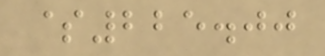$225.00
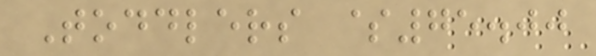Toddlers $75.00
